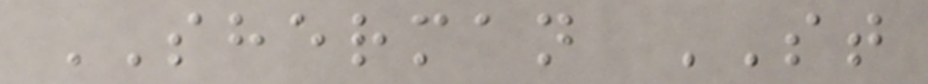SHERMAN ST
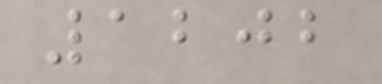1202
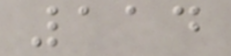114
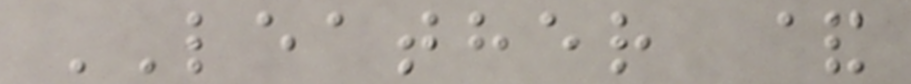LEATHER &
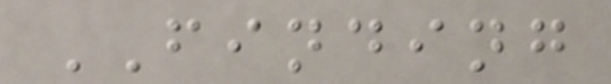FINDING
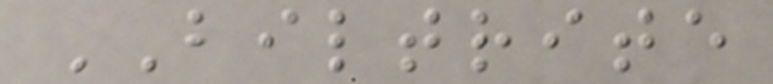BILTRITE
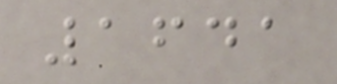1641
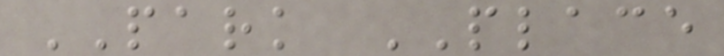PARK PLACE
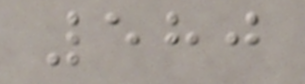580
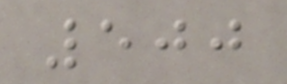500
